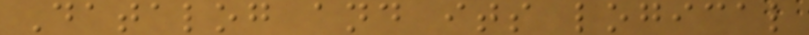Datalog and its logical
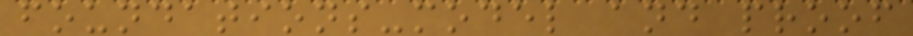foundations-model and proof
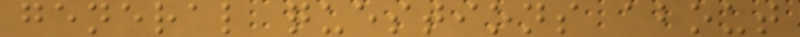general questions about
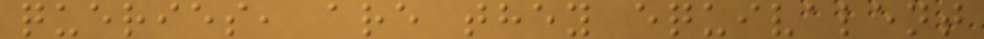queries, are they equivalent
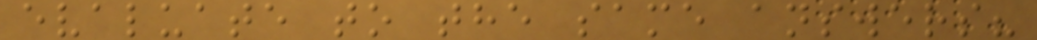evaluate to the same answers?
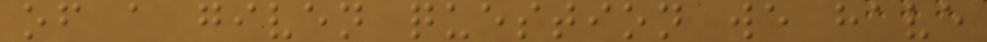of a given question we have
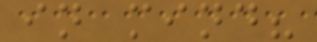in mind?
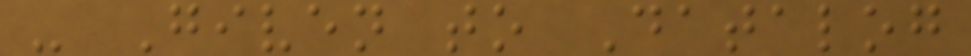- Given to Datalog
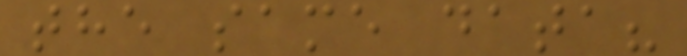the same data?
